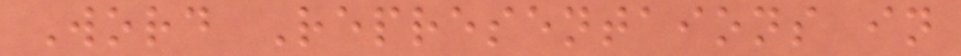Word Representaions in
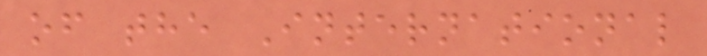of the International
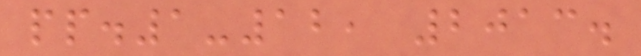pp.1-12, 2013.
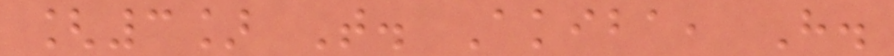[3] T. Akiba, H.
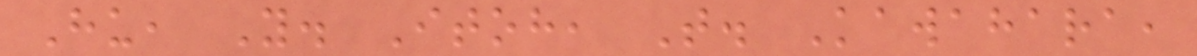Hu, Y. Itoh, T. Kawahara,
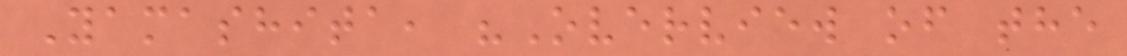Yamashita, "Overview of the
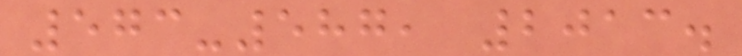573-587, 2013.
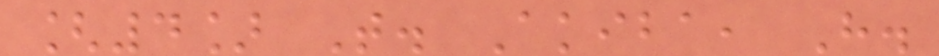[4] T. Akiba, H.
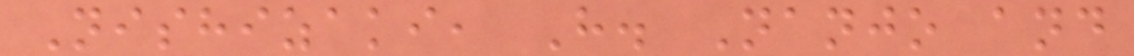Nishizaki, H. Nanjo and
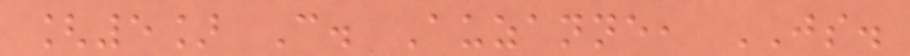[5] C. Auzanne, JS.
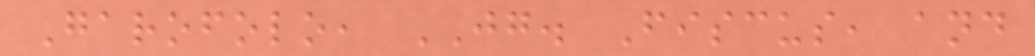Garofolo, JG. Fiscus, and
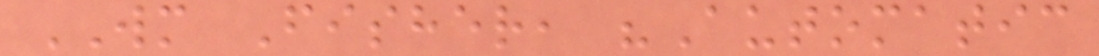WM Fisher, "Automatic
